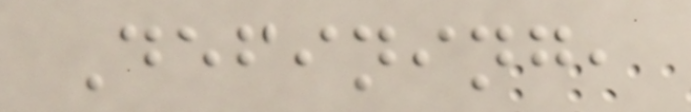Defining,
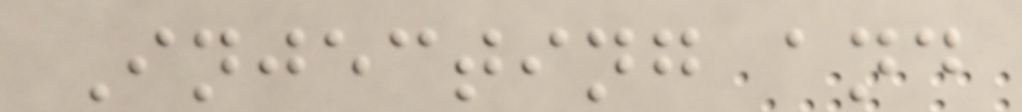Injecting and
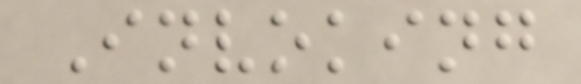Invoking
